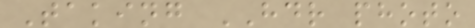Taking HDR photo
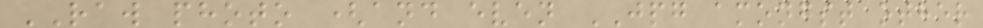RAW photo (and even JPG amongst other
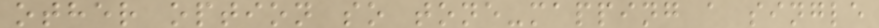other option so tone-mapping a single
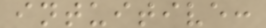intuitive:
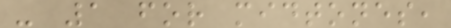- 1 for midtones,
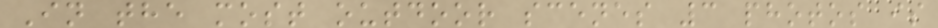In the most outdoor scenes 3 photos is
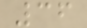36
